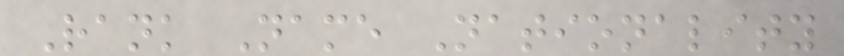Rank Name Nationality
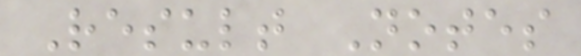Result Notes
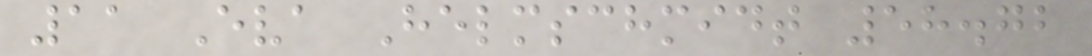11 Eva Helmschmidt 58.72
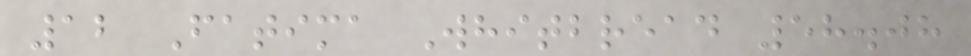12 Fatima Whitbread 58.08
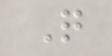Q
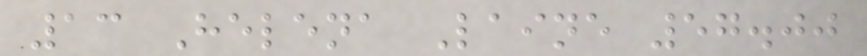13 Helena Laine 57.00
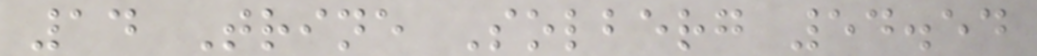14 Trine Solberg 54.54
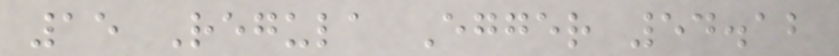15 Regula Egger 54.12
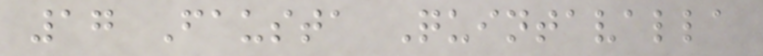17 Fausta Quintavalla
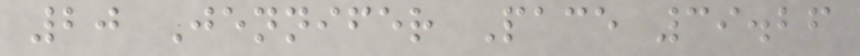20 Jennifer Pace 39.26
